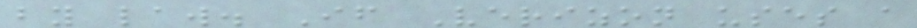by law. If Verizon uses a
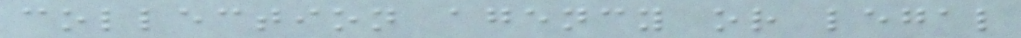collection agency or legal
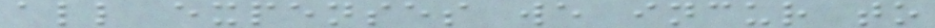all expenses we incur to
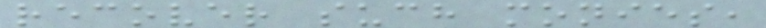recover such monies,
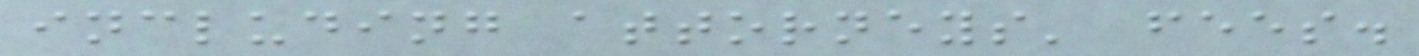including attorneys' fees.
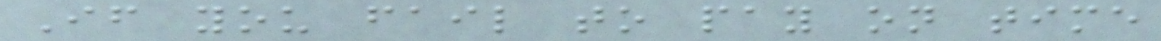If you fail to pay on time
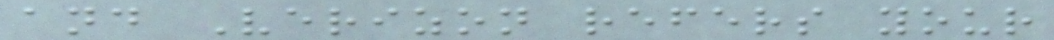and Verizon refers your
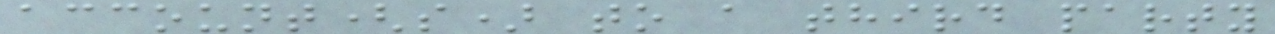account(s) to a third party
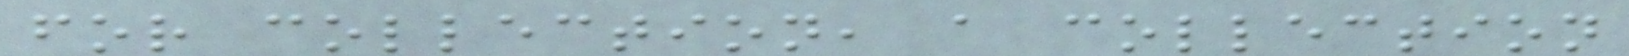for collection, a collection
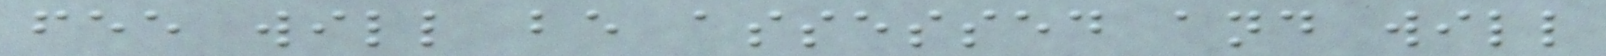fee will be assessed and will
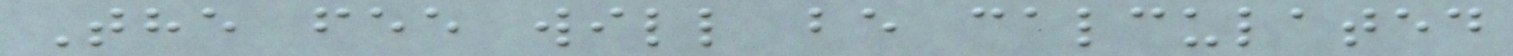The fee will be calculated
